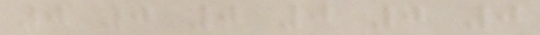0 0 0 0 0 0
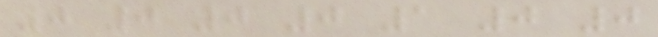0 0 0 0 1 0 0
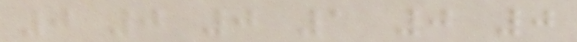0 0 0 1 0 0
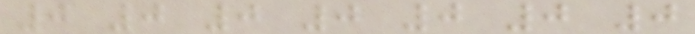0 0 0 0 0 0 0
